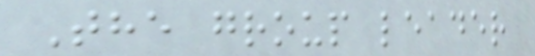The group leader
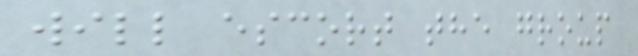will escort the group
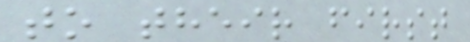to their first
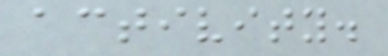activity.
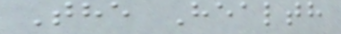The Health
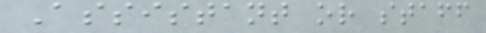Assistant or staff
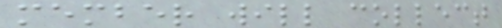member will collect
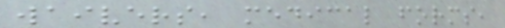waivers, medical forms,
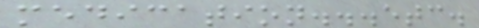medication...etc.
